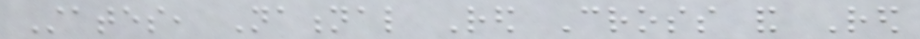States, National Red Cross and Red
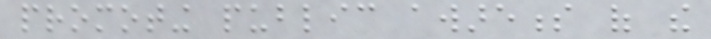promoting public awareness of the
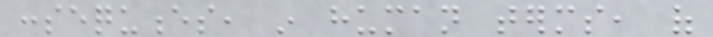consequences, in human terms, of
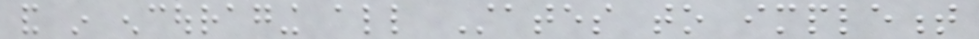and in encouraging all States to implement
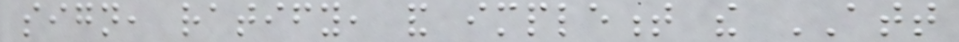sign, ratify, and implement the ATT
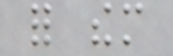for them
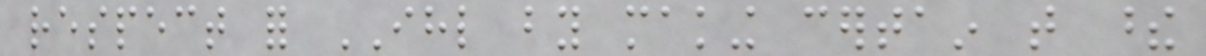respect for IHL by making certain that these
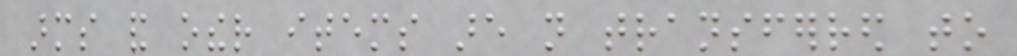arms and other items are not transferred to
